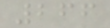266
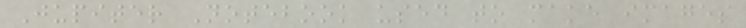Jupiter Notebook used to make images
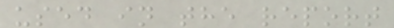used in the report
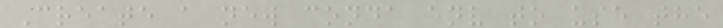Create a new conda env to use the
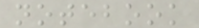notebook
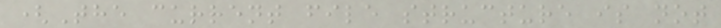(The current file structure is not
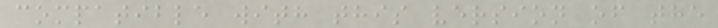compatible with this version of the
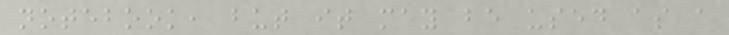notebook, but it may be used as a
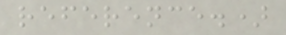reference.)
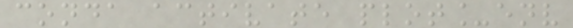conda activate plot_env
